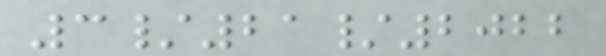3/21/2022
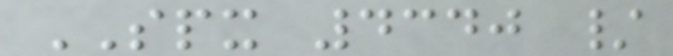SPX 4340 /
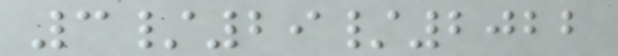3/29/2022
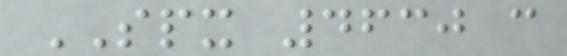SPX 4630 c
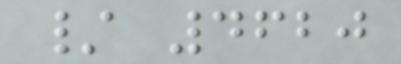/ 4620
